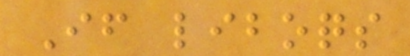If liboqs
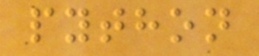python
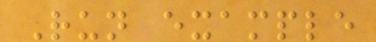Run example
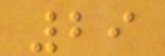29
